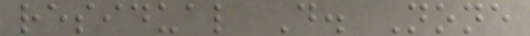residual D. None
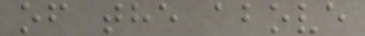of the above
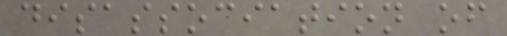disassociation of
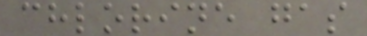chlorine gas
